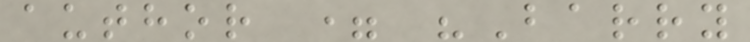author = "Barry
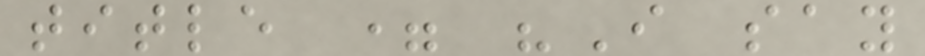title = "I say
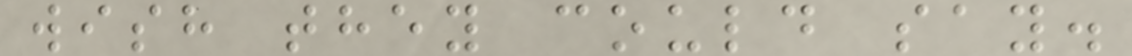wish they could say.
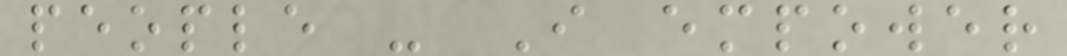people - I empower
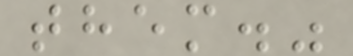them."
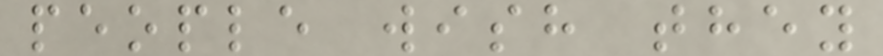people wish they
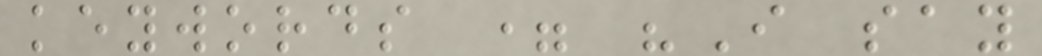keywords = "I say
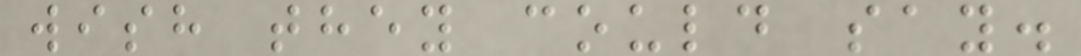wish they could say.
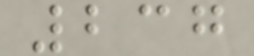237
